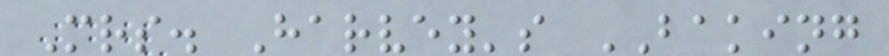Mrs. Harvey's BAKING
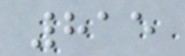815
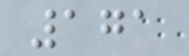171
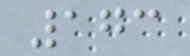173
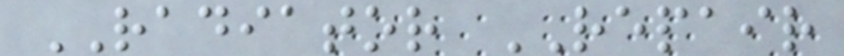RADIATOR REPAIR
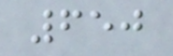650
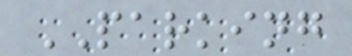PARKING
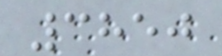3850
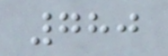780
